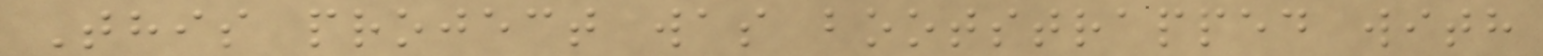This project was bootstrapped with
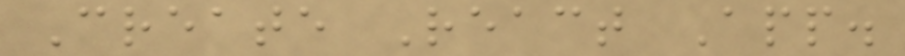Create React App.
